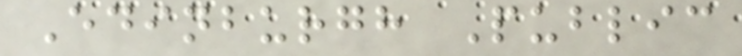Edinburgh Public
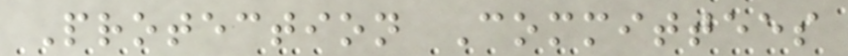Protection Committees
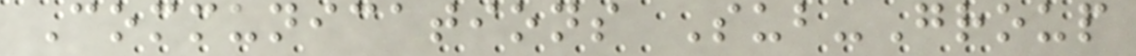Communications Sub-Group
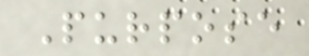Purpose
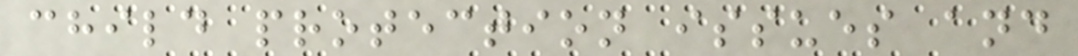child protection issues and
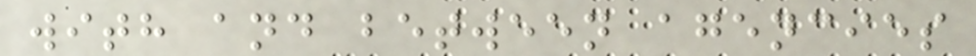with and between agencies
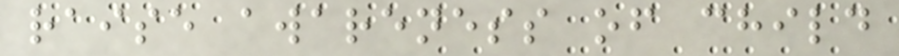raise awareness of child
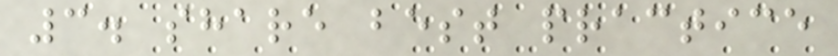3. share best practice
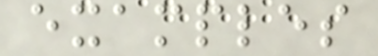examples
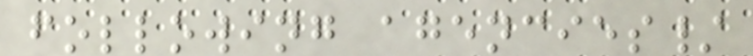following agencies/
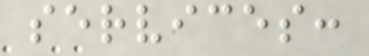services:
